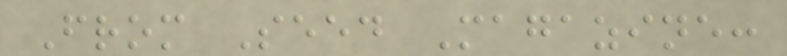From Seed Magazine:
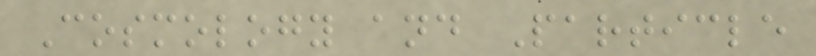Cosmology and Particle
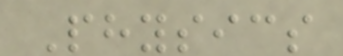Physics
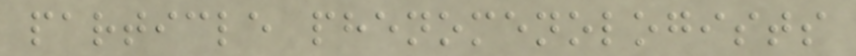particle phenomenologists
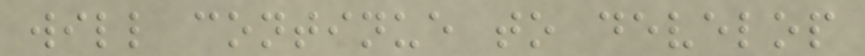will continue to develop
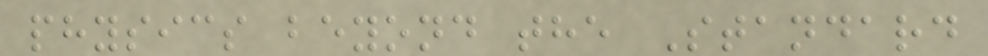physics beyond the Standard
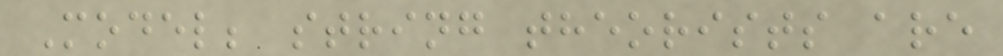Model; string theorists are
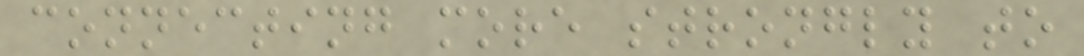connecting more strongly to
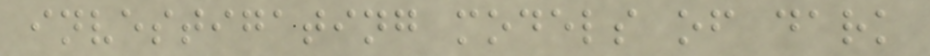investigating models of dark
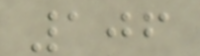106
